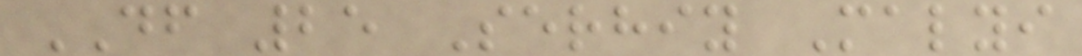DF 25 Serhiy Malyi
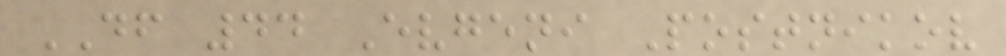DF 44 Evgeni Postnikov
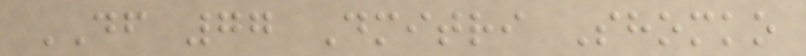DF 77 Dmitri Shomko
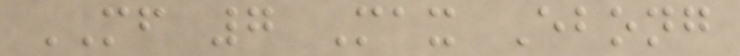MF 7 Max Ebong
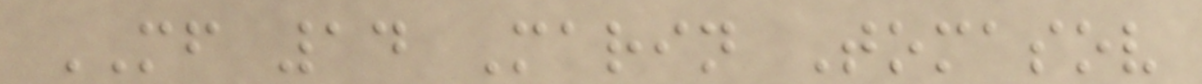MF 14 Marin Tomasov
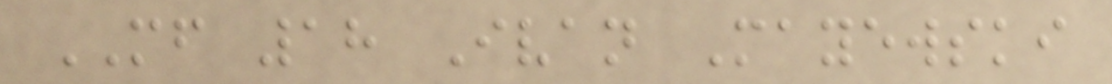MF 18 Ivan Mayewski
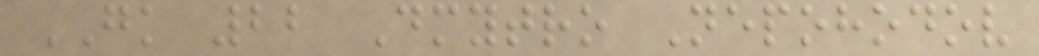GK 22 Dmytro Nepohodov
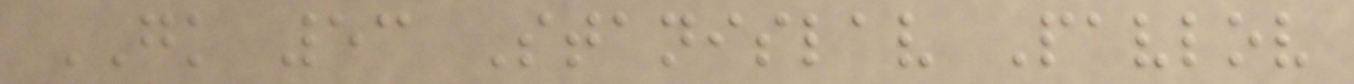GK 53 Stanislav Pavlov
